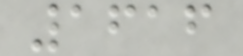1616
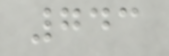743
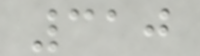310
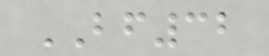BF32
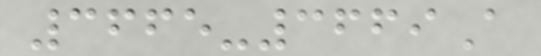3665-3669A
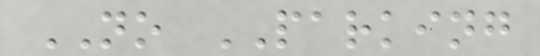NO PARKING
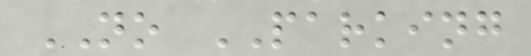NO PARKING
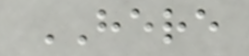HERE
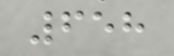658
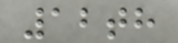12th
